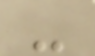-
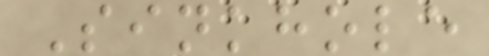Sinkhole
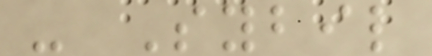- Sybil
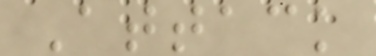Attack
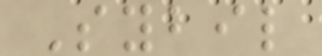Sybil
